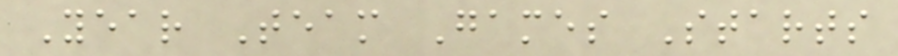Year Team Games Starts
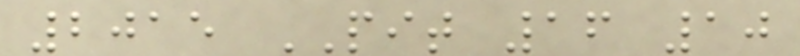2015 PIT 16 10
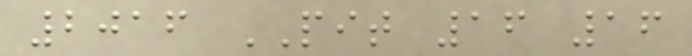2016 PIT 16 16
